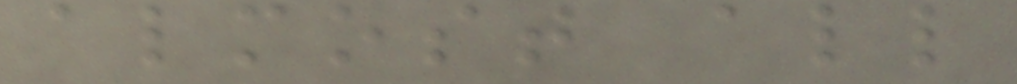almost all
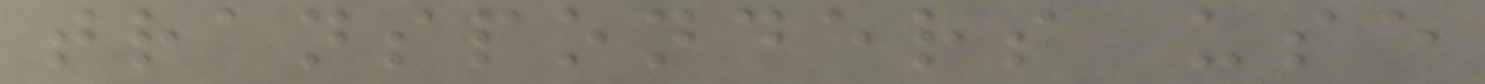transponders use
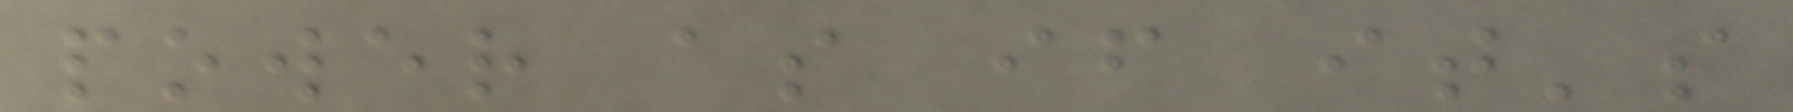power as if it's
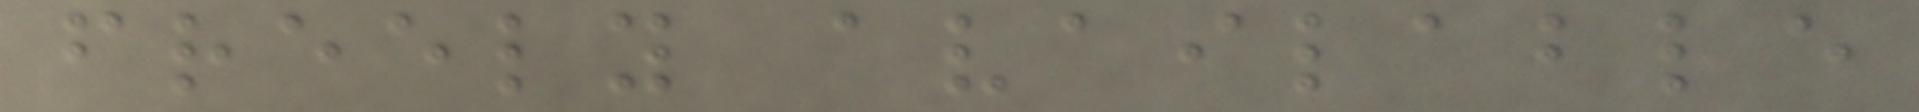freely available
